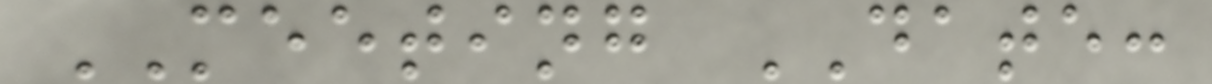MEETING DATE:
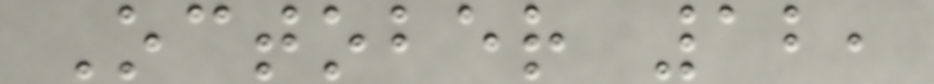October 12,
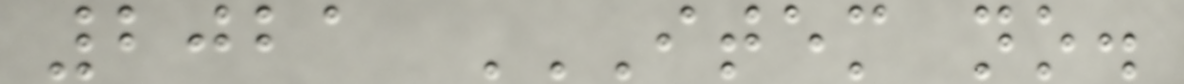2021 ITEM NO.
